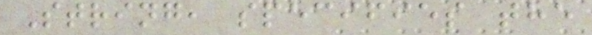String, specifies the
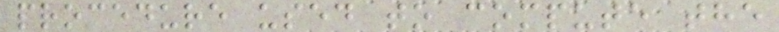procedure used to compute the
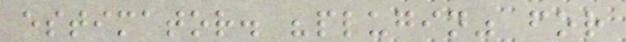estimator. "plugin" for
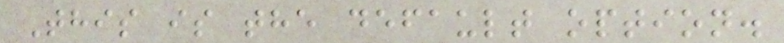This is the default option.
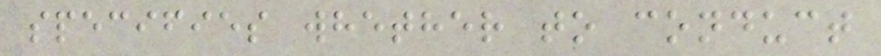specifies whether to conduct
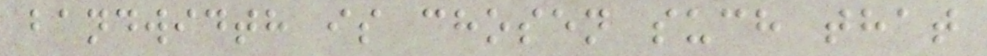bandwidth is chosen such that
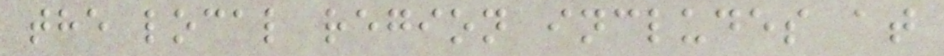the local region includes at
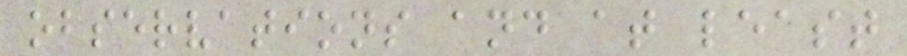observations and at least
